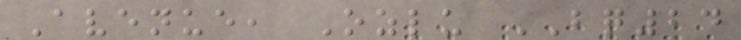Avenue, Ozlu BQ24
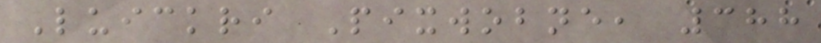Luickri Pixwobne, 388
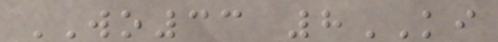WO33 8KI
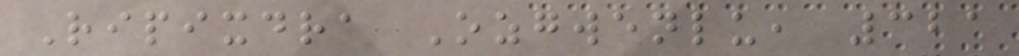Ripixdra Ozgwenlu, 321
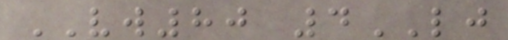VW80 4LJ
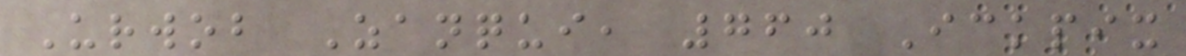Urwob Zanqui, 760 Ickpix
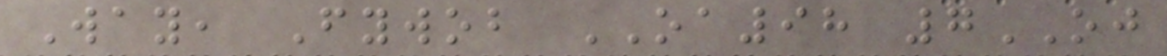Way, Fywob OA98 7OJ
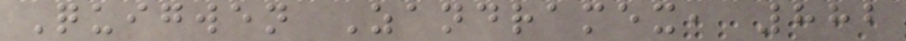Quigwen Zandramex, 882
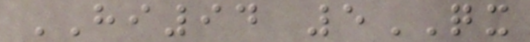HI94 5QX
